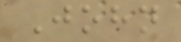John
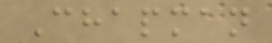Chapman
